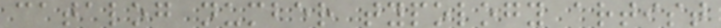catalog number typology artist
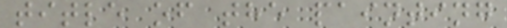title of the painting
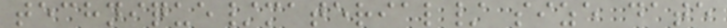technique/material/ size date
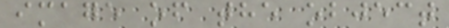image of the object
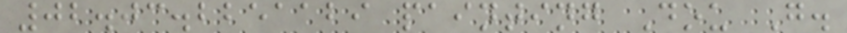02.03.2251129 painting Dou G.
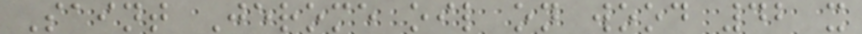Saint Jerome oil on wood 42 x
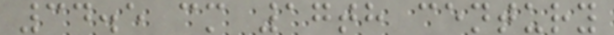34.5 cm 17th century
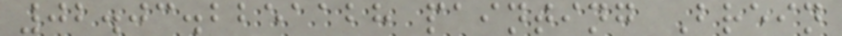02.03.2251128 painting Brein
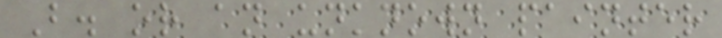B. or an unknown painter
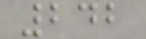242
